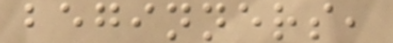beginners,
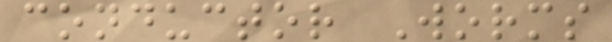conductor Worms
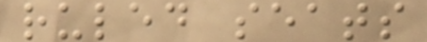ruled seats
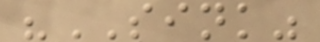"SINK"
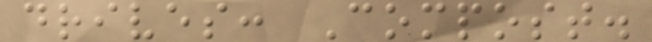drives: Compost.
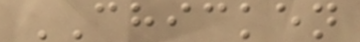CHICKEN
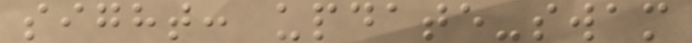sight: update-swam
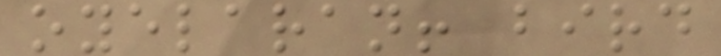oyelaran! bird
